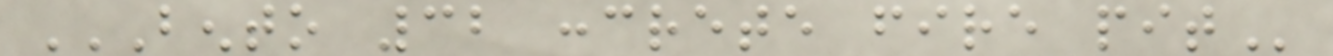BENTO 32 CONCRETE FIRE PIT
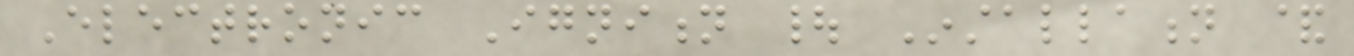Electronic Ignition | Installation &
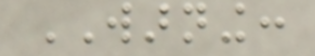WARNING:
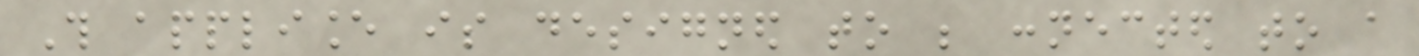This appliance is designed to be connected to a
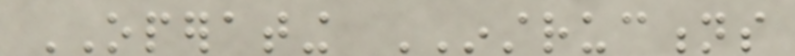OPERATING INSTRUCTIONS
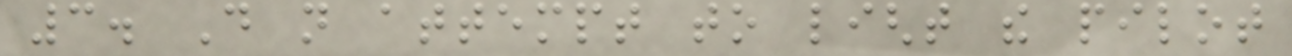3. Do not attempt to light the pilot
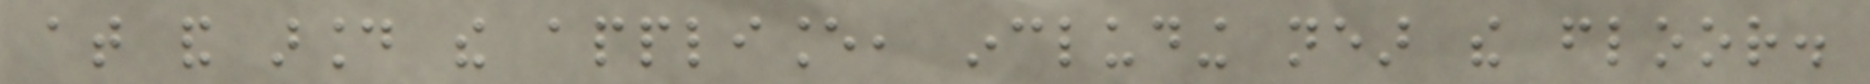at and around the appliance, including near the floor.
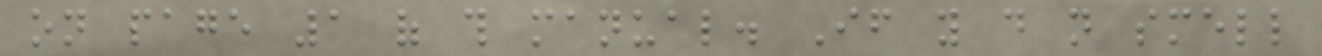on page 1 of this manual. If you do not smell
